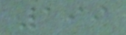199
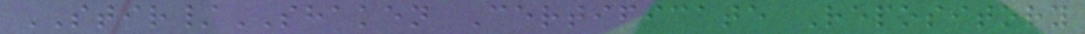STIR/SHAKEN Certificate Repository
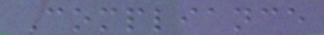Compliance
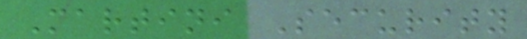Martini Security
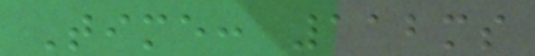Time: 112ms
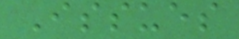Issues
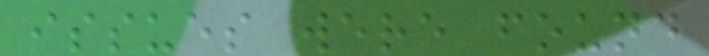issues were found
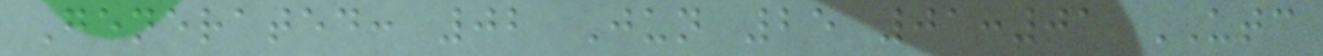Generated: 02 Jun 25 01:01 UTC
